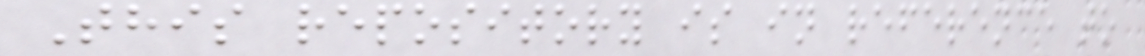This repository is in reference to
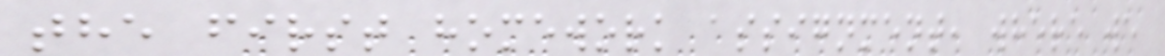the first homework assignment, where we
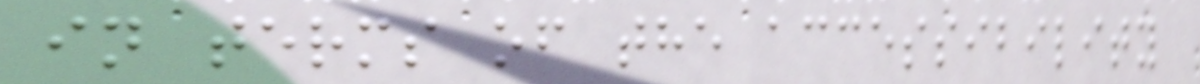in terms of the accessibility
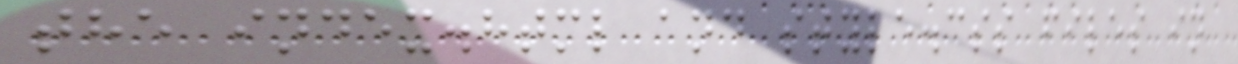the index.html and style.css files in
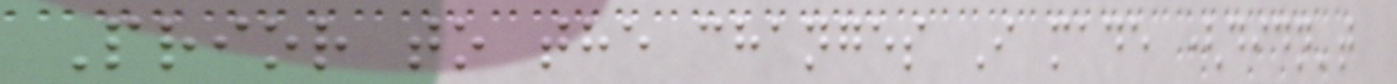Prior to the changes I made (didn't
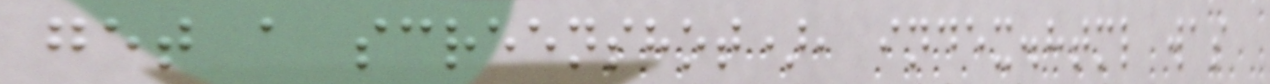get a screenshot), index.html was
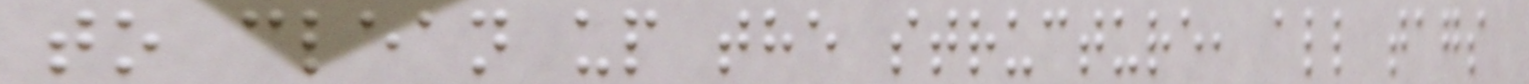to clean up the structure, all tags
